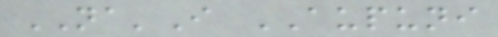NA'I AUPUNI
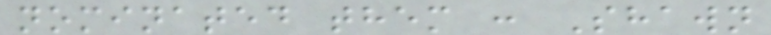nominated them : Shawn
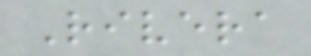Rivera
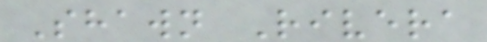Shawn Rivera
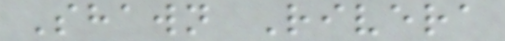Shawn Rivera
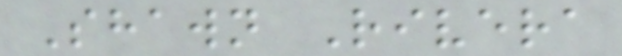Shawn Rivera
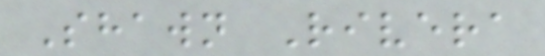Shawn Rivera
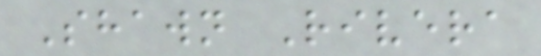Shawn Rivera
